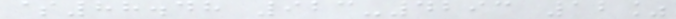$88.48 923-4293 12%
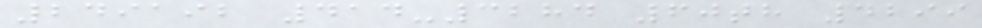249192 414-3284 60th 4299
